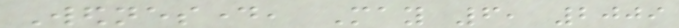Wednesday, May 6, 2009
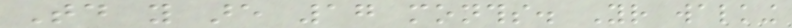Today you are 17 months. Your walking
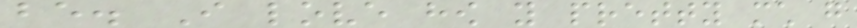be. I love how you pretty much go
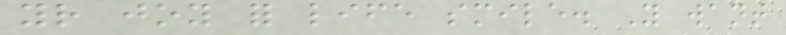your joy for life smile. You want
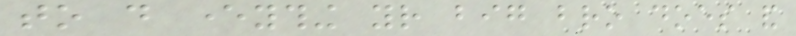to do everything your big bro does and
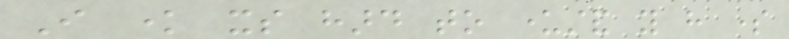I know its hard to understand you have some
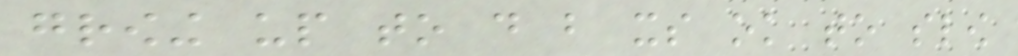growing up to do but its ok to slow
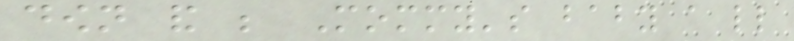down and be Mommy's baby a little
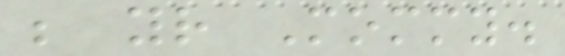be your Mommy.
